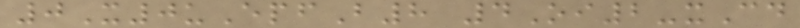0X0uEpfB8 4Oi2-xCd
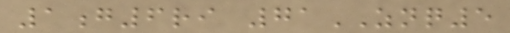1g6ri 71ZNQ5
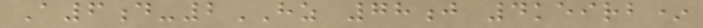A6d-2HZ 78j 4keirb*
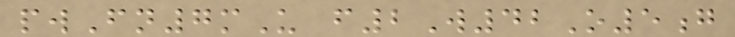pwFn7mU f2W42O5g
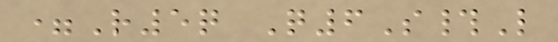=R5q Q6S#L
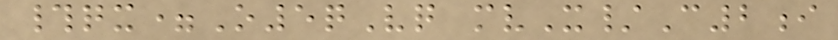#qx=O5qVq mvX/C2i
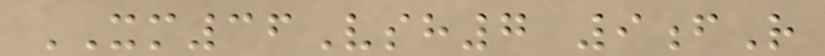XM36Vsh7 9fR
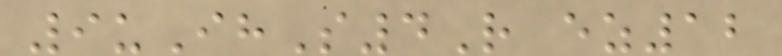9uIhS4R ez12
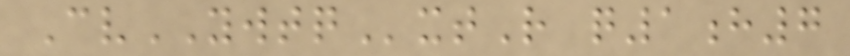CvYWTQxtR q1h7
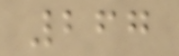267
